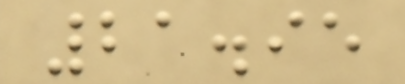21.95
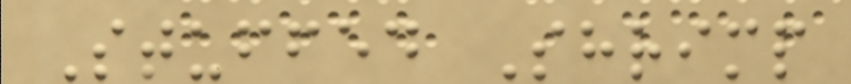Stuffed Shrimp
